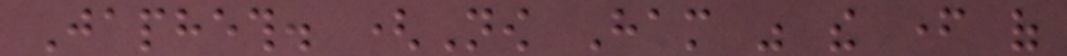Japheth. (Now Ham was the father of
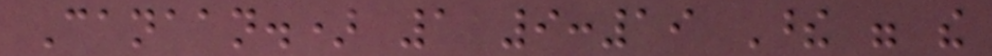Canaan.) 1 9:19 These were the
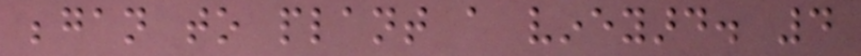began to plant a vineyard. 4
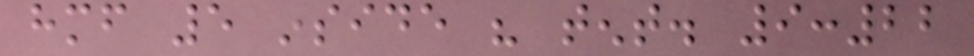himself 5 inside his tent. 9:22
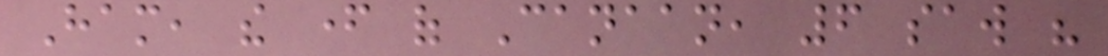Ham, the father of Canaan, 6 saw his
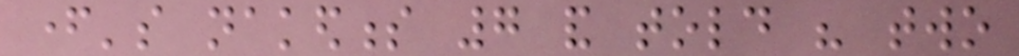father's nakedness 7 and told his two
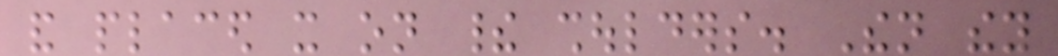and placed it on their shoulders. Then they
